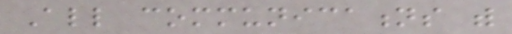All communications with
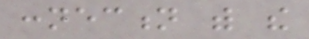connection with the
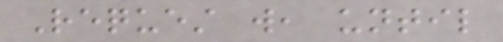Request will, until
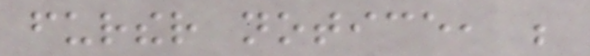further notice, be
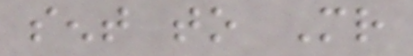sent to Mr
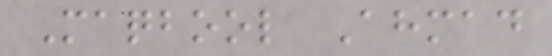Maqbool Ahmad
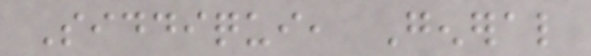Siddiqui, General
